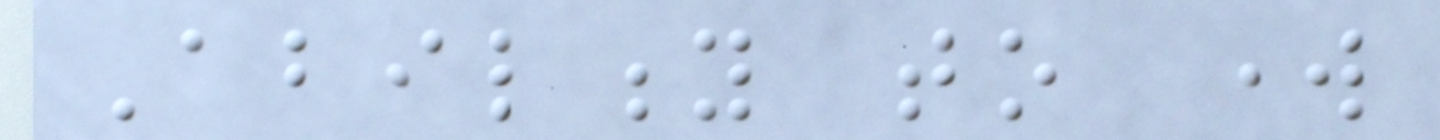Ability to work
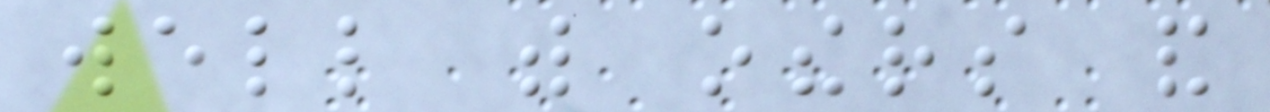well with others and
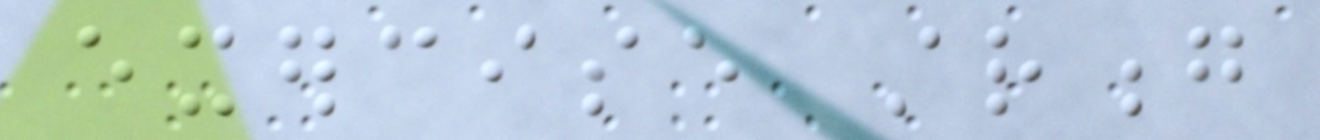exercise strong
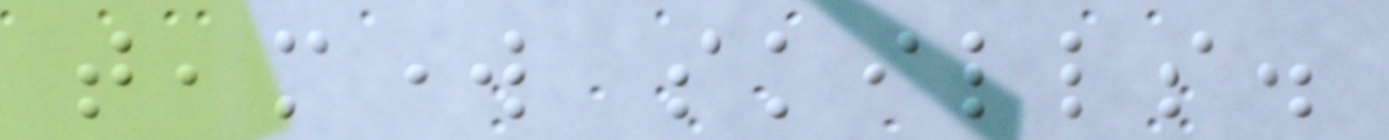teamwork skills.
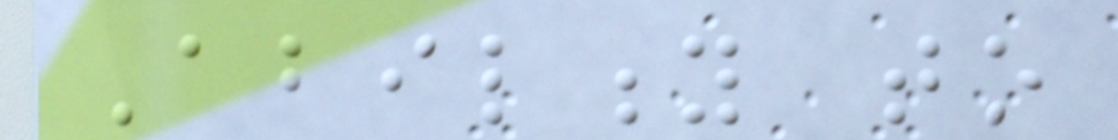Ability to
